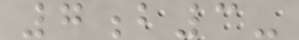7b3-
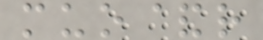muo&r
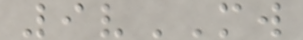9vMW
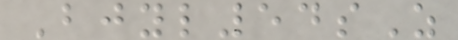Bjyl54sZ
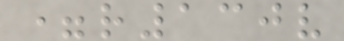=r130v
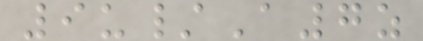9u/A7z
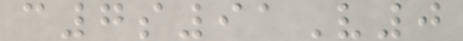c7s91V0
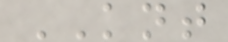KNT
